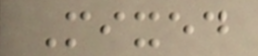Mixed
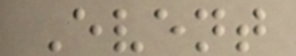Event
